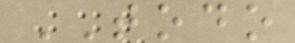TODO
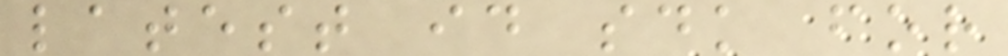latest id sdk for
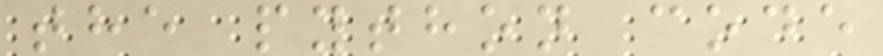the python code
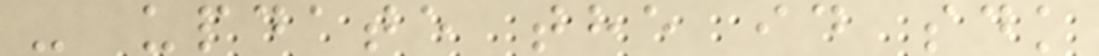- update the id sdk
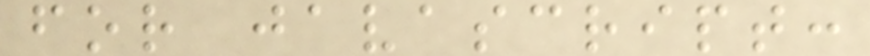for javascript:
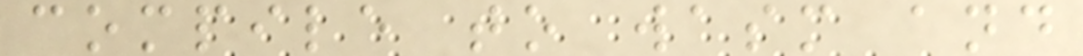compile to wasm and
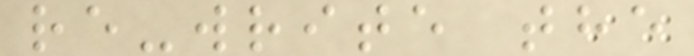re-write the
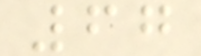67
